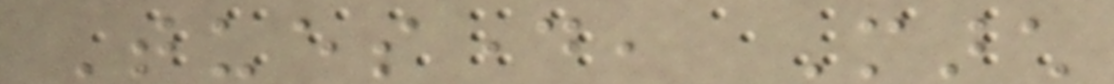Tuesday, March
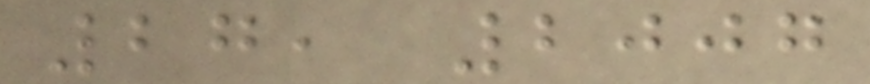27, 2007
